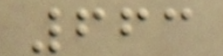663
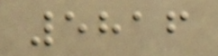5816
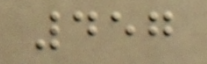457
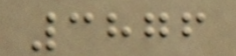3876
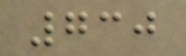730
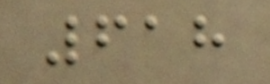618
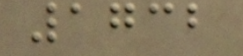1732
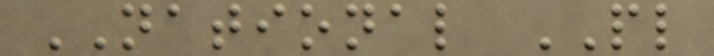NATIONAL PL
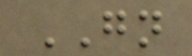GN
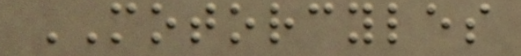MOTORCYLES
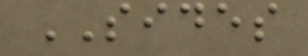SIDES
